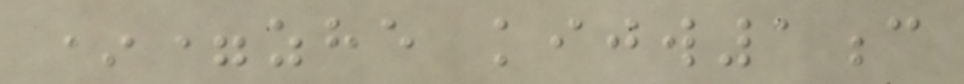*=zhe kijw1c
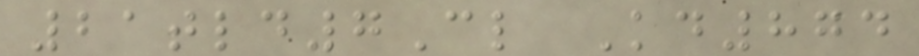21tld7Cl Kd874
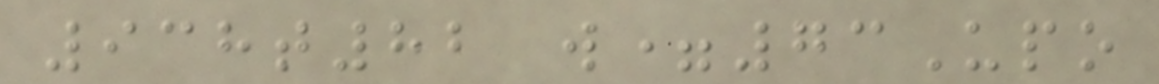938t82 w=73Upo
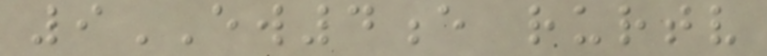9EW4e rurtv
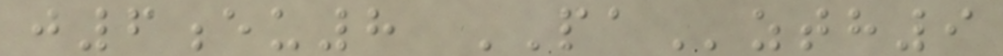j6eu8 PAzth9
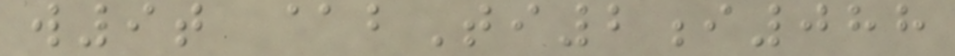w9t @bTi2i088
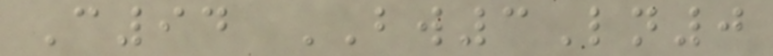C94 BW3Ln0
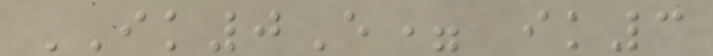IK0E= ik3
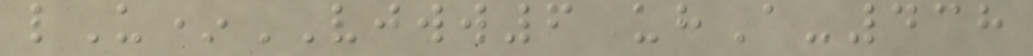lU*VJWW6 uhA-438
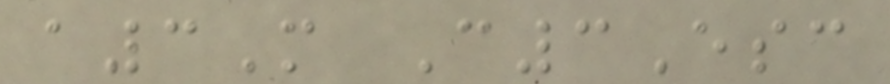a3M C3Esc
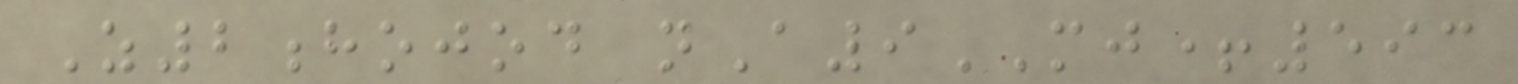Z2hojod nA9MJ+593
